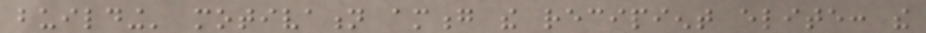building' motivation among the recipient elite: the
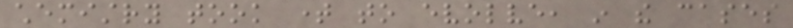chemistry took time to evolve, in the cases
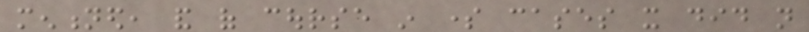mentioned, and of course in some cases it did not
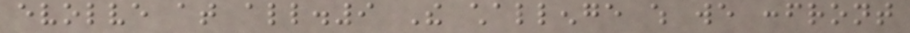evolve at all.9 The challenge which we confront
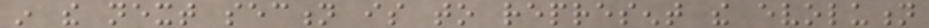in the next section is to represent the evolution
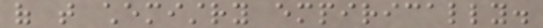of that chemistry empirically.
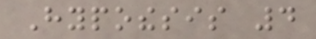Hypothesis 4
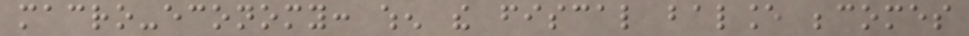macro-economy: when the fiscal balance becomes
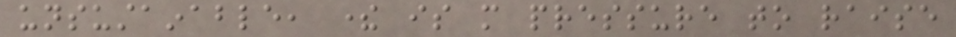unsustainable, there is more pressure to raise
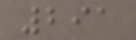291
